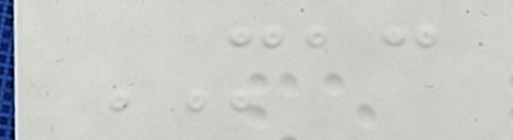MAC
